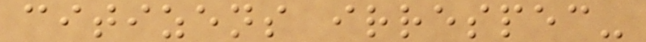citizens irrespec-
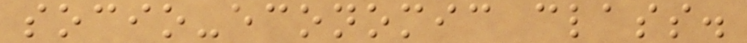socio-economic class.
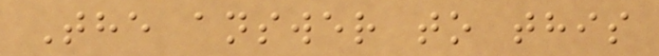The answer to this
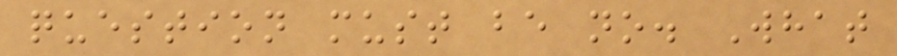question must be no. What
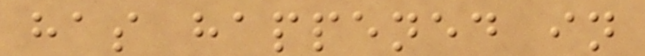has happened in
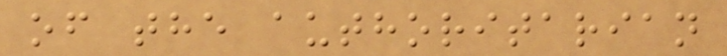of the authoritarian
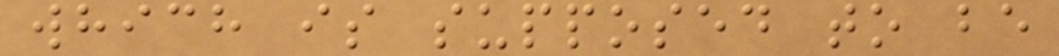which is supposed to be
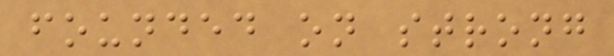founded on strong
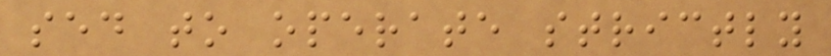sed to operate strictly
